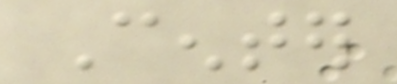Center
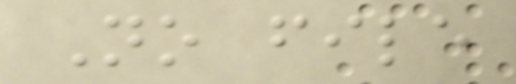No file
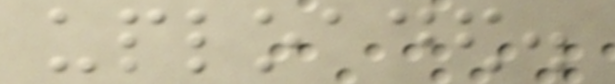uploaded.
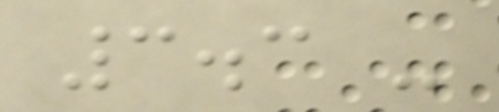3.3 -
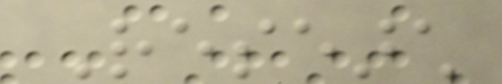Research
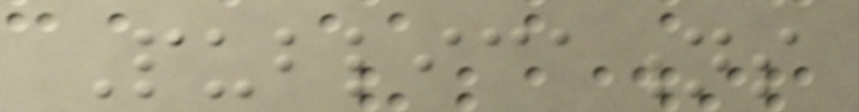Publications
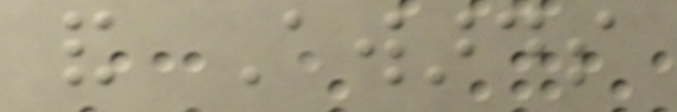and Awards
